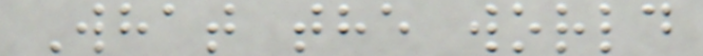What the world
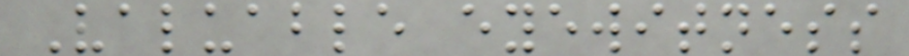Valuable eyewitness
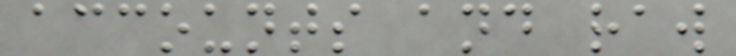accounts and raw
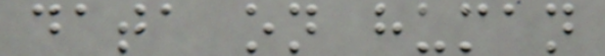data on human
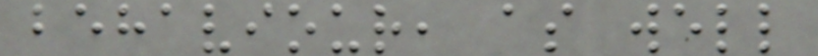behaviour, as well
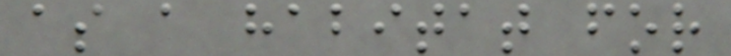as a habitat for
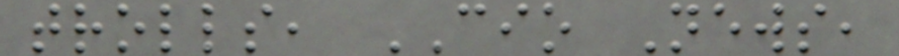trolls, CIO News,
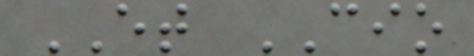ET CIO
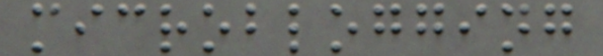microblogging
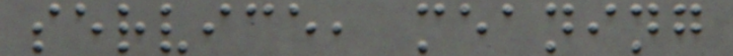service, meaning
